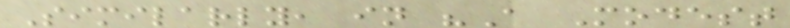Similarly, in "A Modest
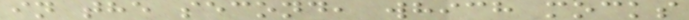in the second, which mocks
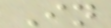In
